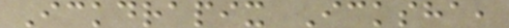Ickdrapix Icksha,
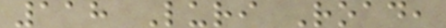118 Luri Road,
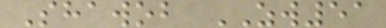Shawob ZW51
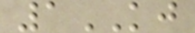1KJ
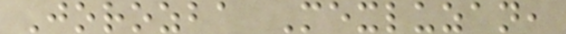Jorozba Mexluzan,
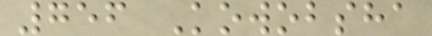756 Kowobsha
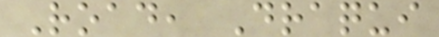Road, Draqui
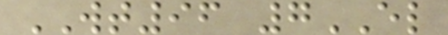WT96 7EL
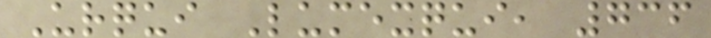Urqui Lumexqui, 736
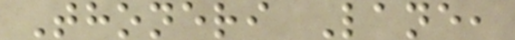Thoneri Lane,
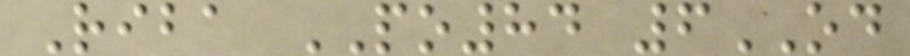Riba PO84 6OD
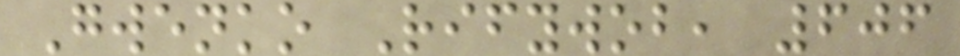Gwenko Rifywob, 606
